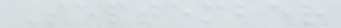September
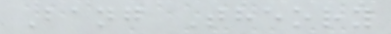Bang Theory
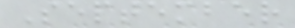September
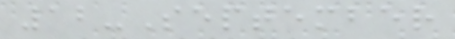12-September
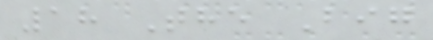18 The Big
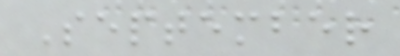September
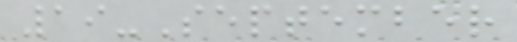19-September
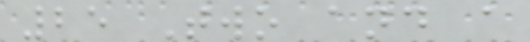25 Two and a
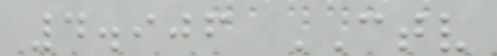4.906 CTV
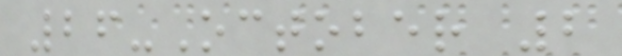26-October 2
